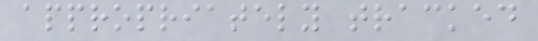appropriately tracked
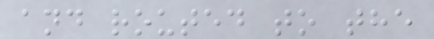and routed to the
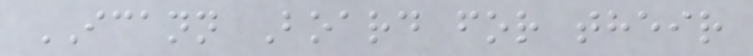ICANN Board for their
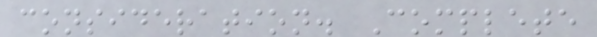consideration. Complete
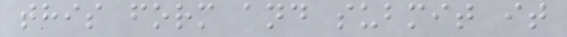this form and submit it
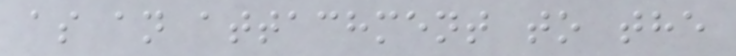as an attachment to the
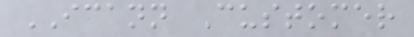ICANN Customer
